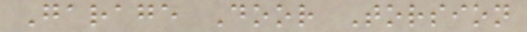Garage Door Torsion
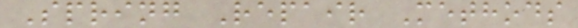Spring Repair Methods
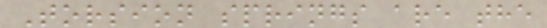Torsion springs are the
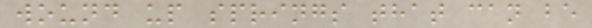wound up springs that can be
